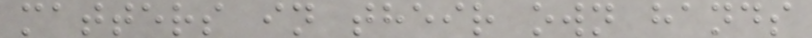matters in their own hands
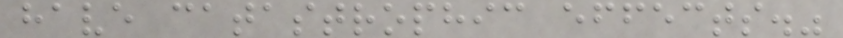have catastrophic effects."
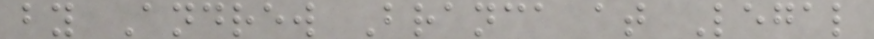by Andrew Branca at Legal
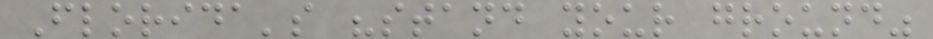Florida's "stand your ground"
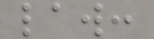law:
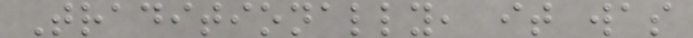Traditionally, it was
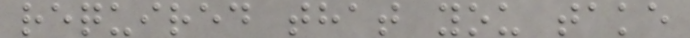required that you take
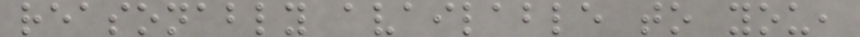reasonably available to you,
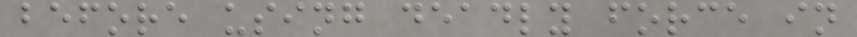before using deadly force in
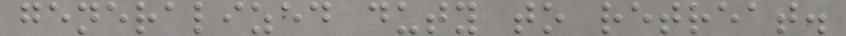generalized duty to retreat.
